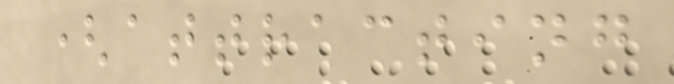(attracting
